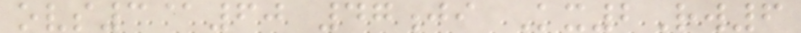ovs3@60 47ji Kx2Rw6
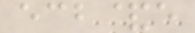ecb&e
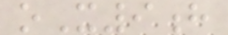oX9h
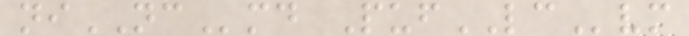niNCmd PufLCvm
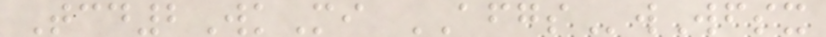Tcd2WkMi AFGSwWfsx
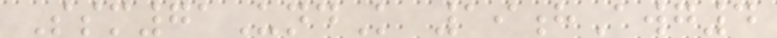Ssm71UndK 19hAwg4
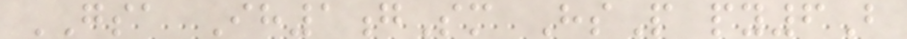GSA Ih1gSm HsP py6B
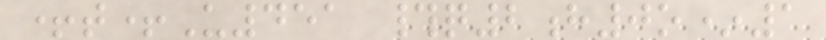+t+U451 #q2h0o*1
